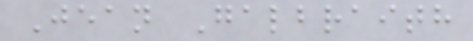Jean Galbraith
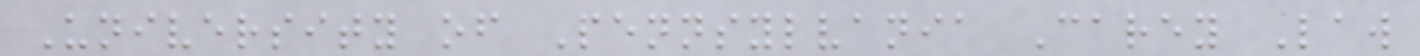University of Pennsylvania Carey Law
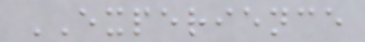EXPERIENCE
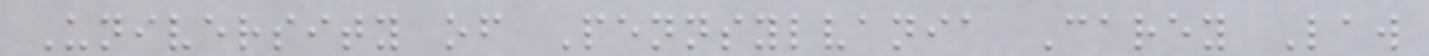University of Pennsylvania Carey Law
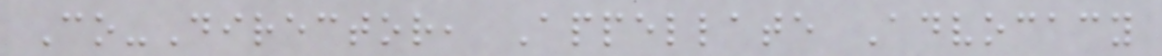Co-Director, Appellate Advocacy
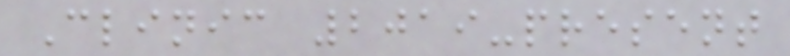Clinic 2019-present
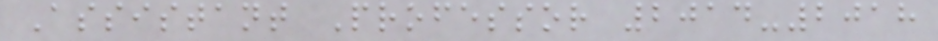Assistant Professor 2014-2018
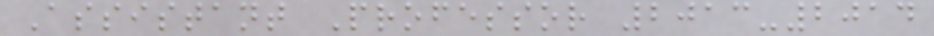Assistant Professor 2013-2014
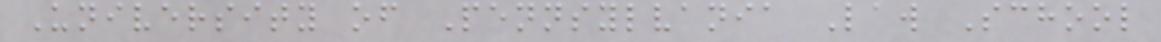University of Pennsylvania Law School
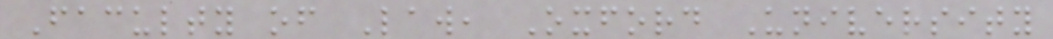Faculty of Law, Oxford University
